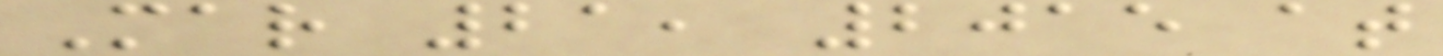Mar 21, 2015 at
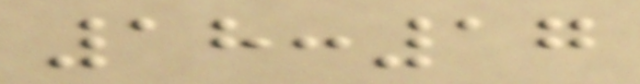18:17
